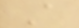A
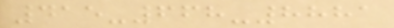415-668-8881
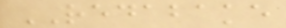REDABAKE
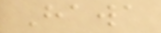Hawa
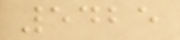5425
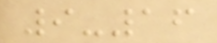9-16
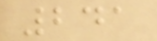241
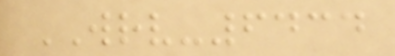WRV-6434
